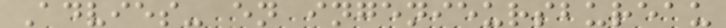Advies- en ingenieursbureau
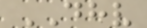DHV
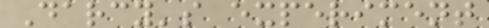Darcy's experiment
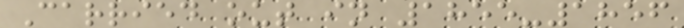Carried out in 1855-1856
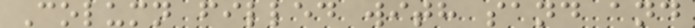Column filled with sand and
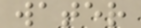water
